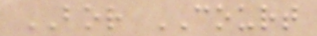BOR COURT
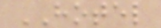HOTEL
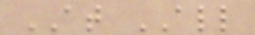AT ALL
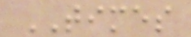TIMES
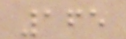165
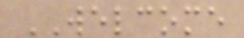WELCOME
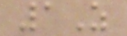1Z
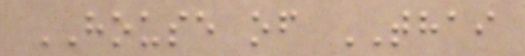HOUSE of THAI
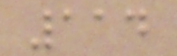114
